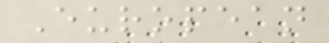European
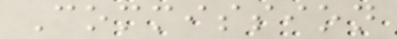Commission
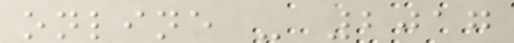online - 2017
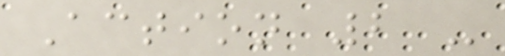Action 2 -
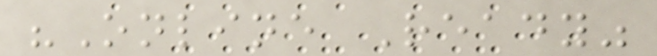"Online Ready"
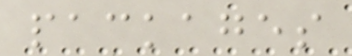packages
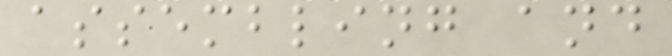assembling and
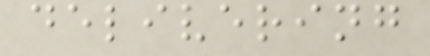delivering
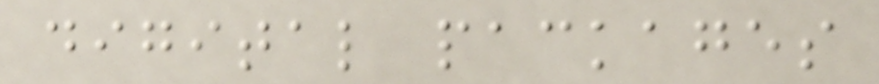digital packages
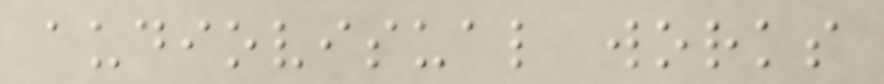audiovisual works
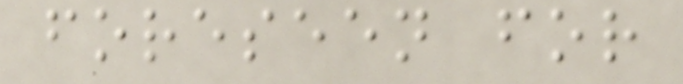foreseen for
